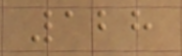128
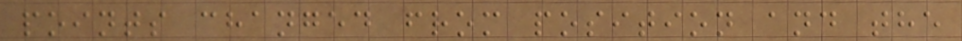points changed from position and the
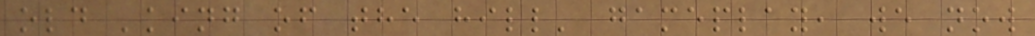old 'king of the hill' gameplay, we now
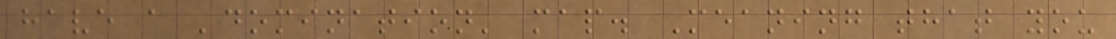have a 'domination' map. Meaning that you
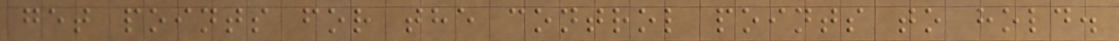get points for the control points to hold.
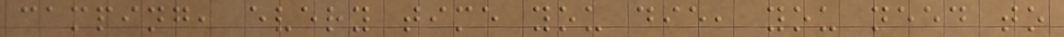camping, every time you die, you need to
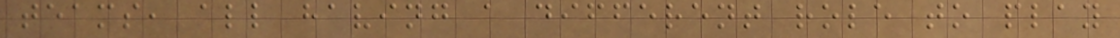teams, all having a different role to play
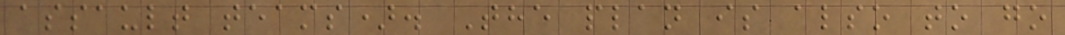assault teams). The plan is also to go
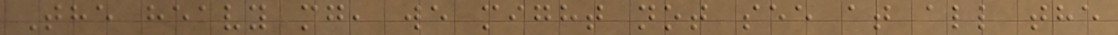The heavy mg, we might not see at all the
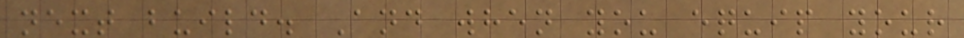next build. And when you equip your
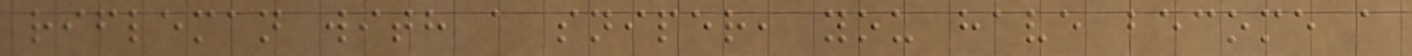rifleman with a sniper, you have become a
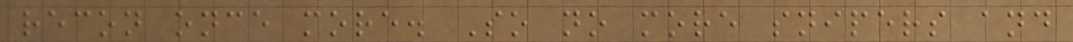recon once more. So no more snipers and
